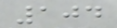104
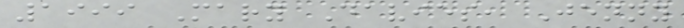1999 Mary Davies, Jenny
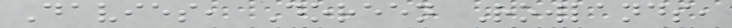Davies, Doreen Rowlands,
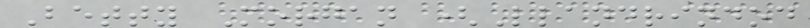Betty Morgan (Llandrindod
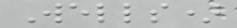Wells)
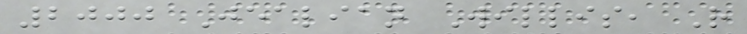2000 Jealian Willis, R
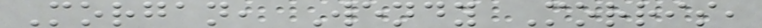Morgan, Wendy Morris,
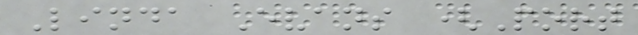Linda Evans (Port
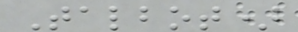Talbot)
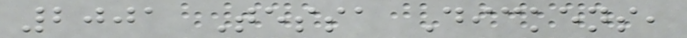2001 Tessa Dickens,
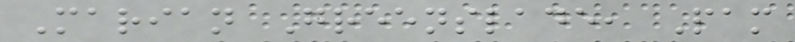Marian Greenslade, Pam
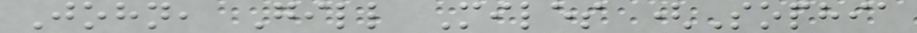John, Gill Miles (Sophia
